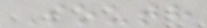South
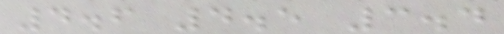4.6 4.5 3.4
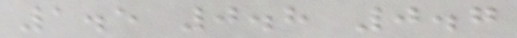1.5 0.8 0.7
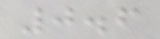0.6
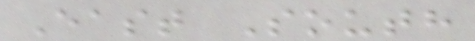East South
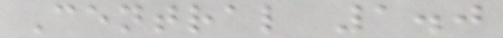Central 1.0
